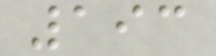193
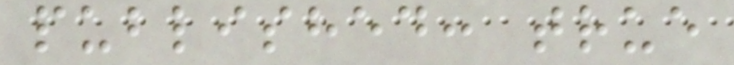published: true
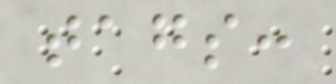tags:
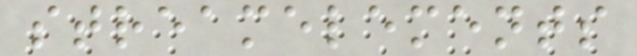streamelements
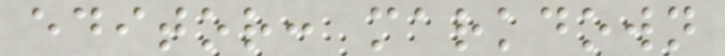editor: markdown
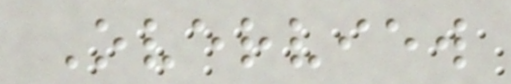Overview
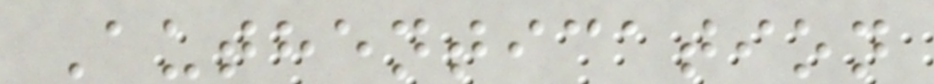Authentication
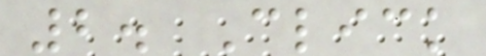2. Click
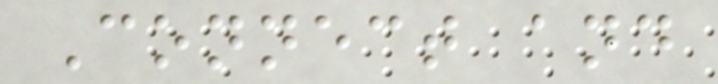Connect and
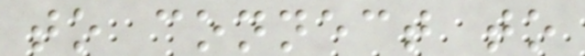to connect to
